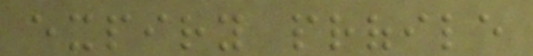expiry profile
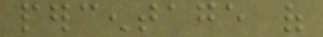percentage of
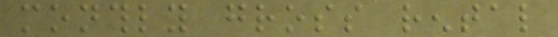monthly gross rental
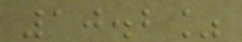10.2%
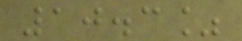10.3%
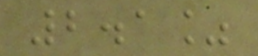2.1%
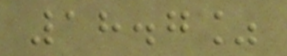18.7%
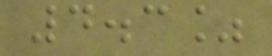4.3%
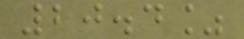20.4%
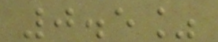0.5%
